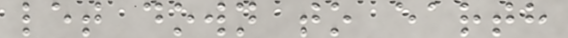let down to earth
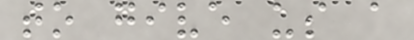to give us a
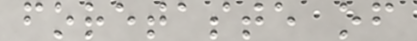foretaste of
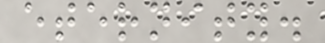eternity.
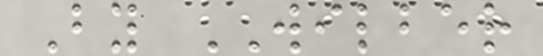By WILBER
